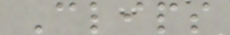Clips
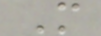M
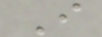I
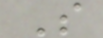S
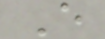E
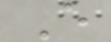E
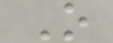O
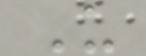U
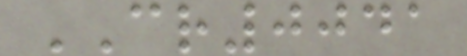CR0041
